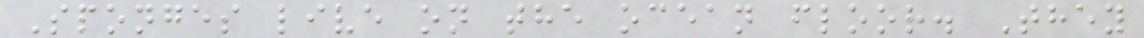Sponges live on the ocean floor. They
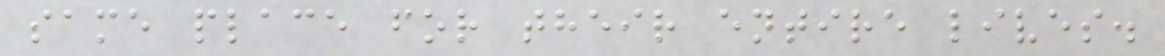same place for their entire lives.
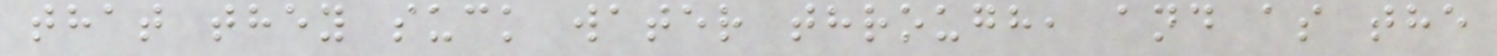that they suck water through, and as the
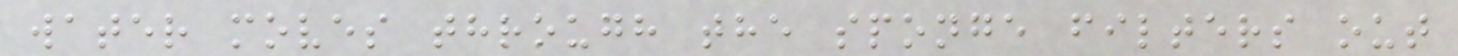water moves through the sponge filters out
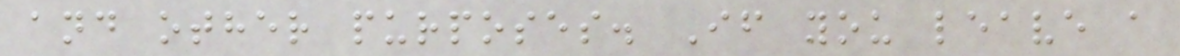and other purposes. If you leave a
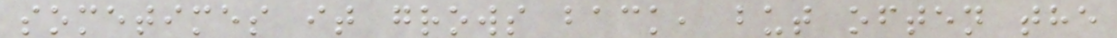sometimes it grows back, but often the
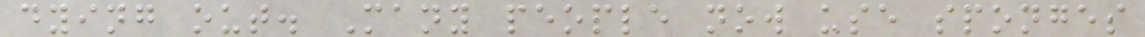dying out. Many people now use sponges
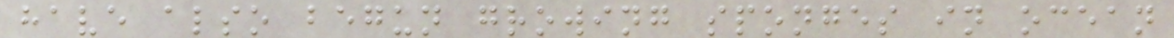have also begun growing sponges in ocean
